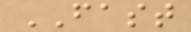FAST
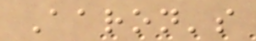Aaron's
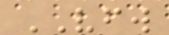VFW
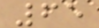65
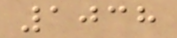1038
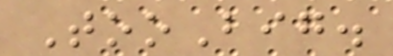TooBig.
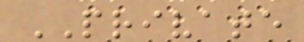PRIVATE
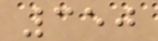350
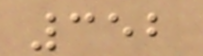352
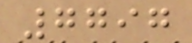7797
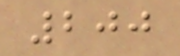200
